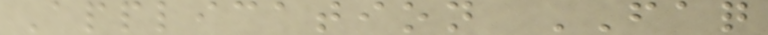Application FAQ
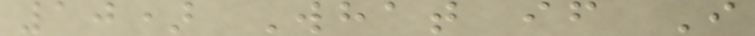10) What if I
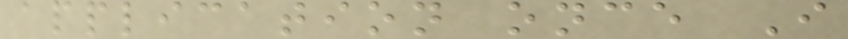application once I
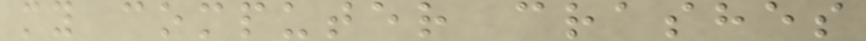my computer crashes
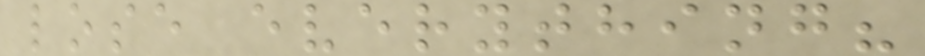lose everything?
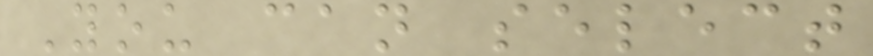You can select
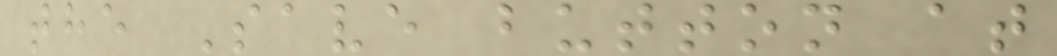the Save button at
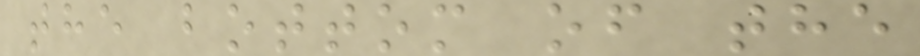the bottom of the
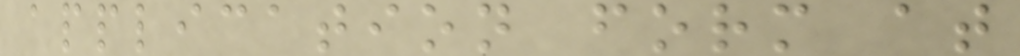application form at
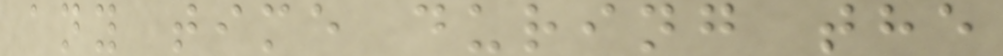any time during the
